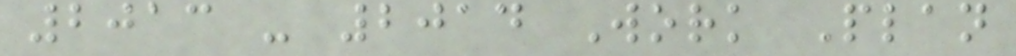2013 - 2014 Work Plan
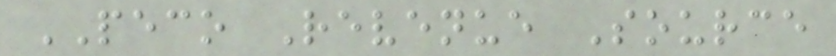PECO Revenue Source
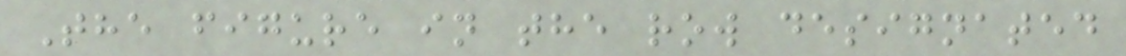The figure in the row designated
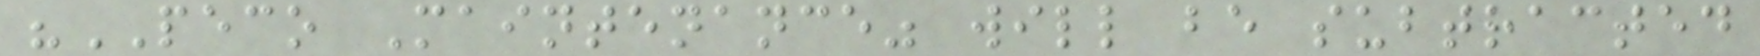"PECO Maintenance" will be subtracted
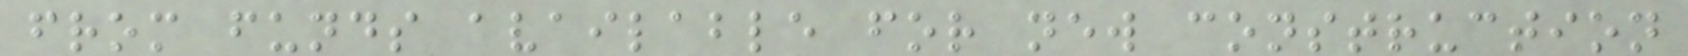from funds available for new construction
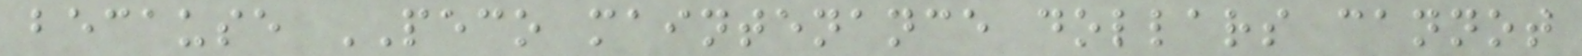because PECO maintenance dollars cannot
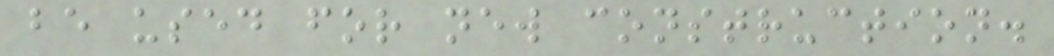be used for new construction.
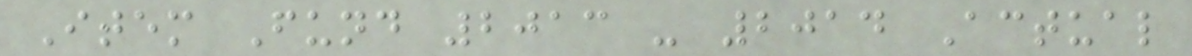Item Fund 2013 - 2014 Actual
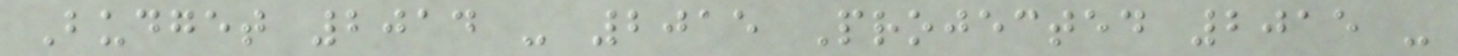Budget 2014 - 2015 Projected 2015 -
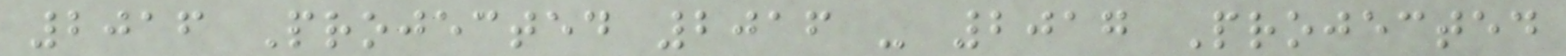2016 Projected 2016 - 2017 Projected
